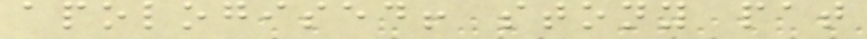apologised! stony pat
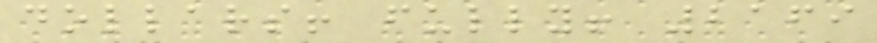dollars! fully! 2169
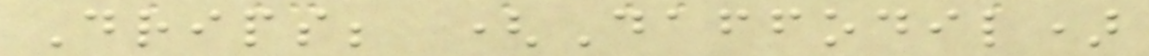Drips; (Daffodil)
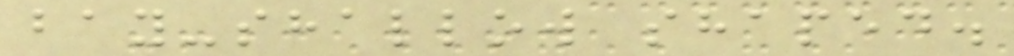bay-shallow shaped.
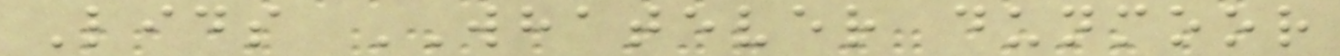Lids WHATEVER dunmoor
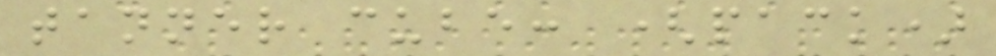tanner cube: (pack)
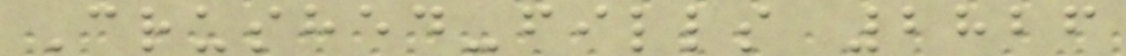Crushed-fills 2826
